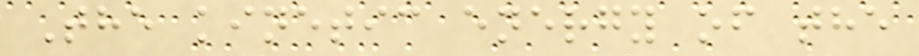The kinetic energy of the
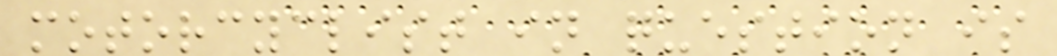motorcyclist in question is
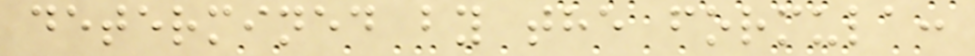determined by the formula:
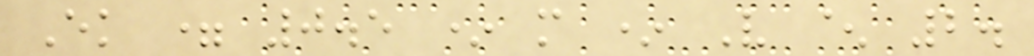Ek = 0.5 * m * V ^ 2.
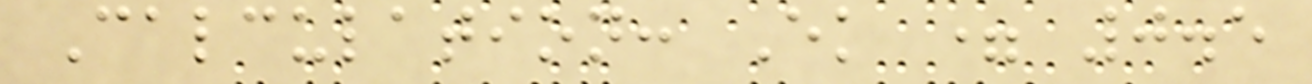Calculation: Ek = 0.5
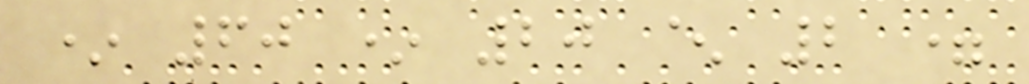* 60 * 20 ^ 2 =
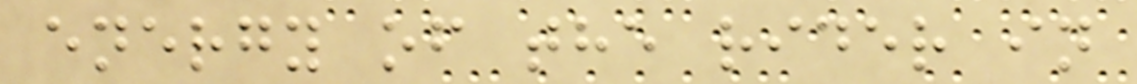energy of the rider in
